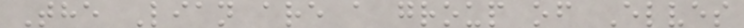The Lian are a group of Elves
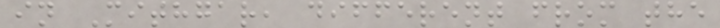in Mithgar, different from the
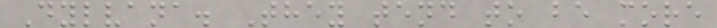Dylvana. They tend to be more
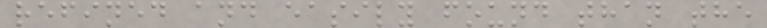refined and easily found than the
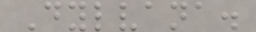Dylvana.
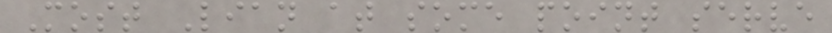Most Lian at some point serve
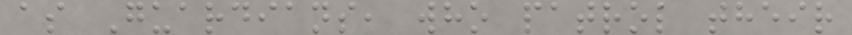as Guardians, who patrol their
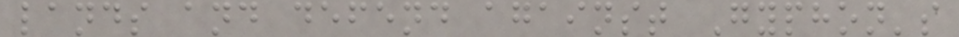lands and defend against Gyphon's
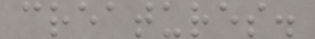creatures.
